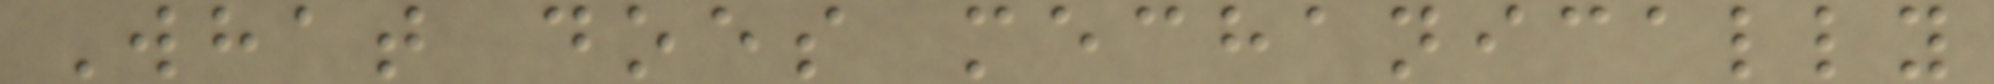What does mechanically
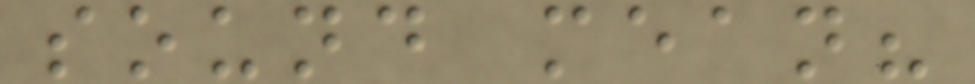sound mean?
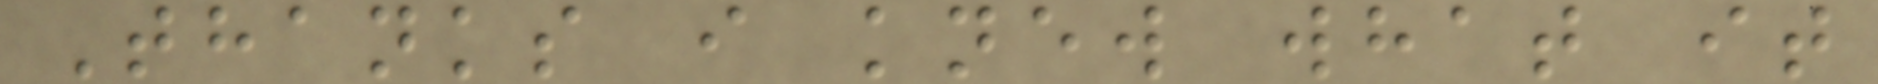Thanks i knew what it
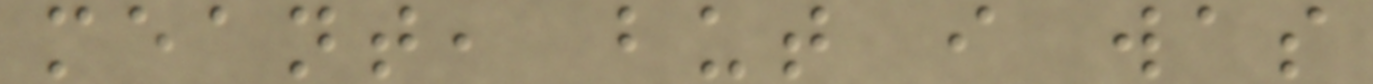meant, but i was
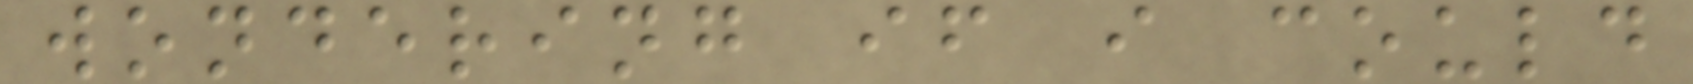wondering if i could
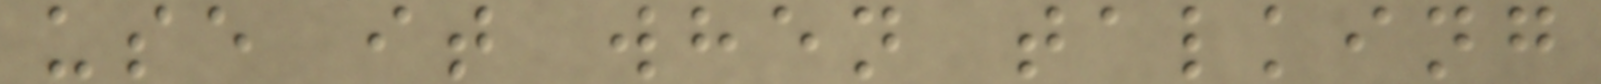use it when talking
